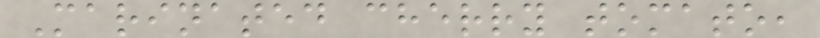Marinated cherry tomato,
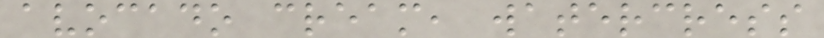avocado cream, watercress
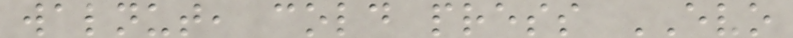walnut, cold press EVO
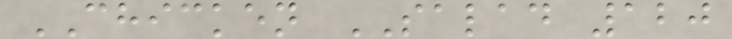CHICKEN SALAD 120
